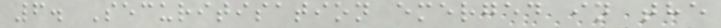6. Securitisation emerged in the
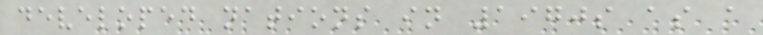developed nations in 1970s as a
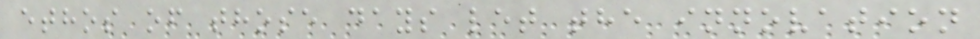ethos of those days let the innovation
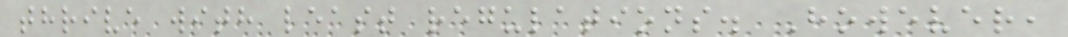thrive with least regulations. However,
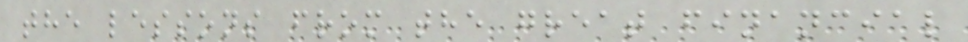the lessons from the great financial
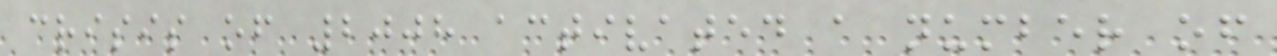crisis of 2008 activated a number of
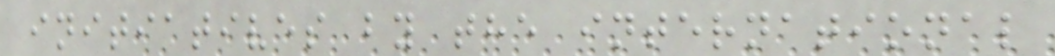initiatives by the international
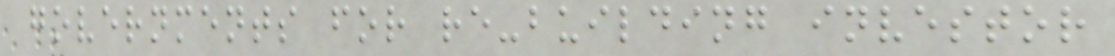governments for re-building investor
